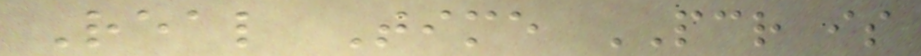Real Time PCR is
